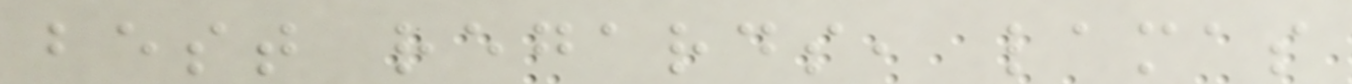best regards, lamas
